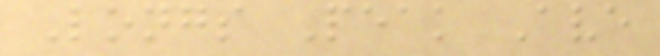Longs Peak Ave
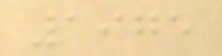1975
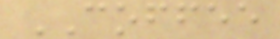COFFEE
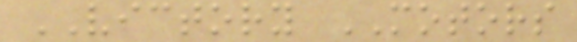VICTORY MOTORS
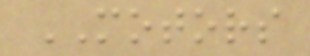MOTORS
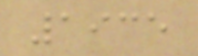1935
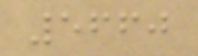5660
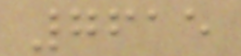7615
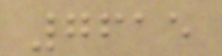7615
